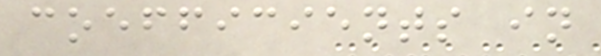coefficients in
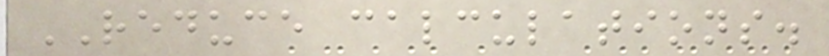REDUCE calculations.
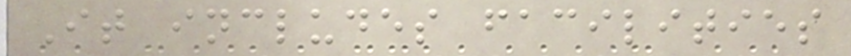It includes facilities
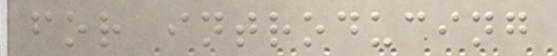for introducing
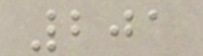201
